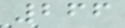266
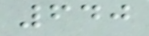640
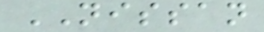NISSAN
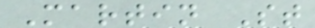Martin St
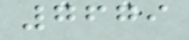7679
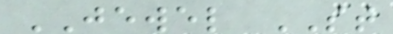JEWEL ST
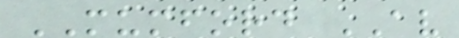MUMFORD AV
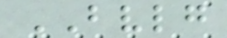BVLG
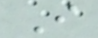I
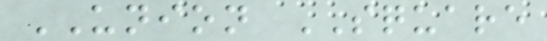UNION SQUARE
